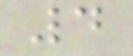4
